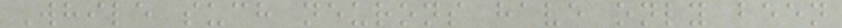While such neurons have only been
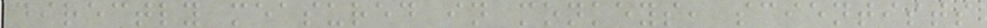directly measured in monkeys, scientists
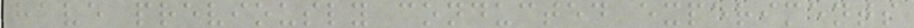have previously conducted experiments
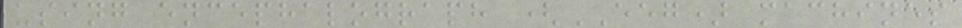using encephalograph (EEG) machines
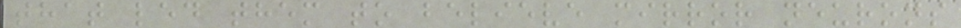that led them to believe mirror neurons
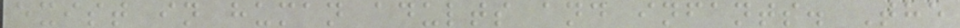exist in human adults and infants. The
